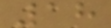18
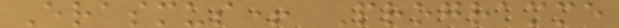Erasmus+ Programme
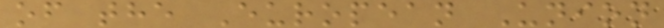of the European Union
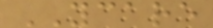YCARE
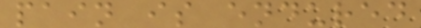pain is endured
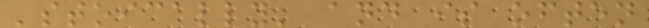'stoically' and is often
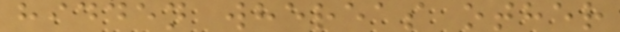hidden whereas other
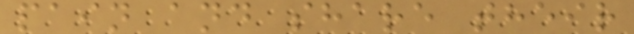pain and share their
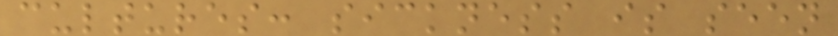cultures: sickness is seen
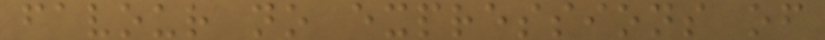favour no expressions of
